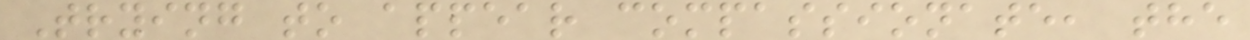Trying to appear compassionate, the
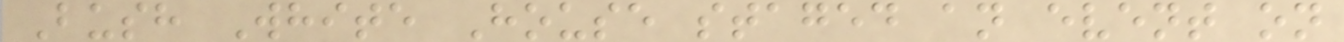Bush White House staged an event on
